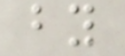by
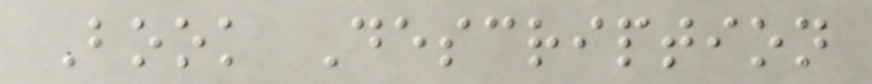Book Description
